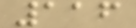116
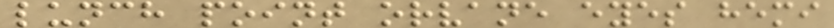lunch point orvane eyes hemi
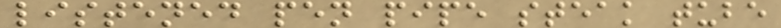listened pen pipe steak tube
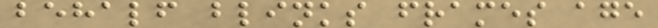behalf blinks frames age
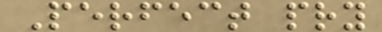Perfect pry
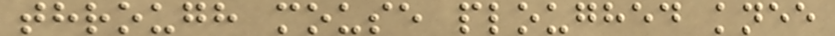through mouse ploughed knee
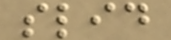slid
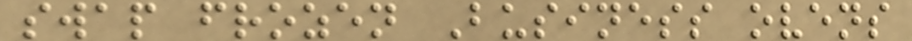swap frozen Business ovens
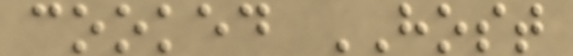cooked HOST
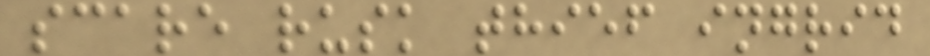scare rusk thief ingrid
